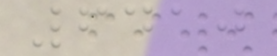6410
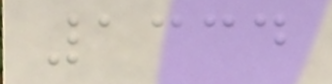1334
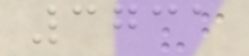3731
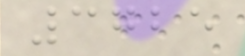3725
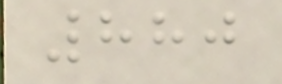880
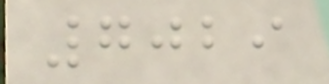7029
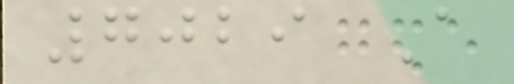7029 A
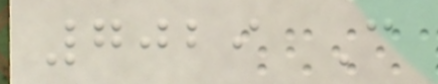7029 C
